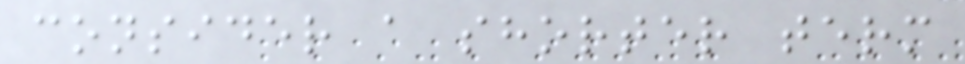consider a shorter term
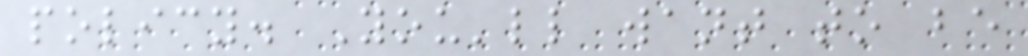policy. You'll want to be
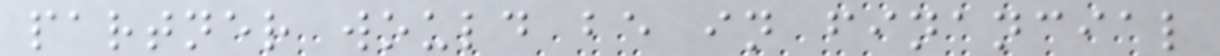partner would be in financial
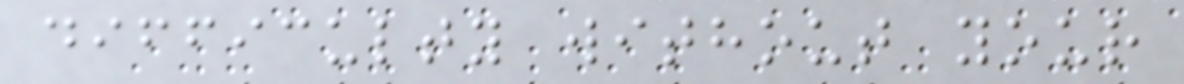difficulty without your
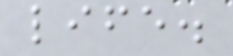life.
